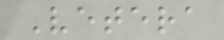Vetera
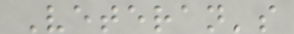Veteran's
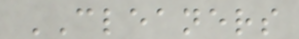CLEANERS
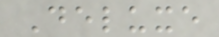Deluxe
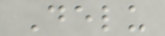Delu
